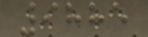9885
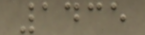1435
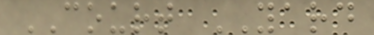COURT YARD
